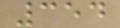354
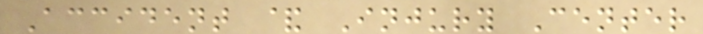Accident & Injury Center
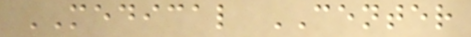MEDICAL CENTER
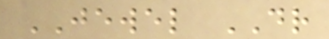JEWEL DR
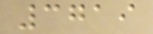3719
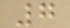7
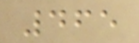465
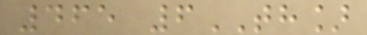465 6TH]
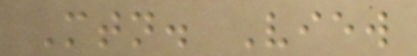Mtn. View
